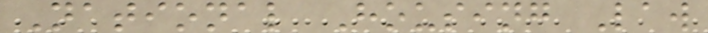National Housing Law
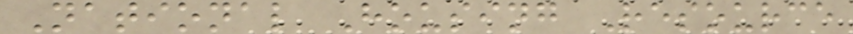National Housing Resource
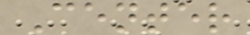Center
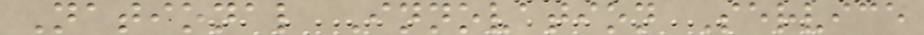National Innovation Service
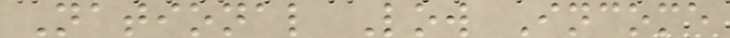National Low Income
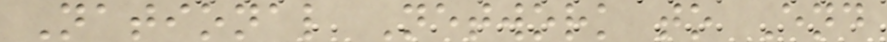National Network to End
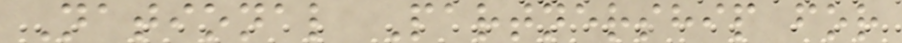National Partnership for
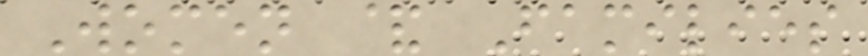Women & Families
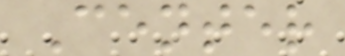Center
